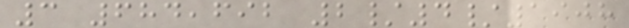3 684,692 2/4/1908
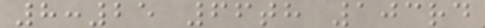8:25 66th 103rd
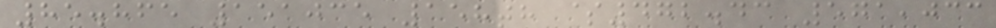85.865 151035 158th $472.43 571,033
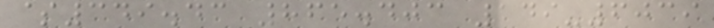$349.43 865.403 149-6039
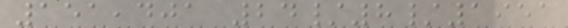151,401 24/8/1951
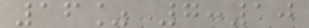16% 7:10
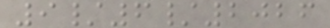9/6/2026
